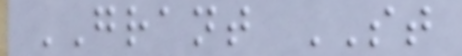GRANT ST
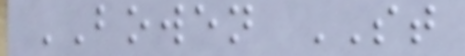BOWEN ST
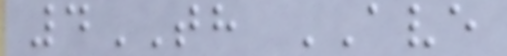4TH AVE
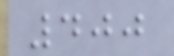400
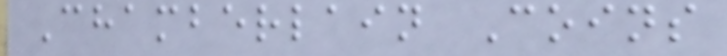Chamberlain Coins
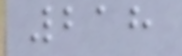218
